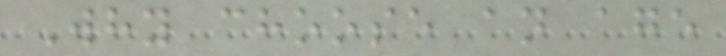Why choose an age
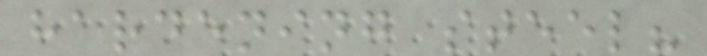hardening steel?
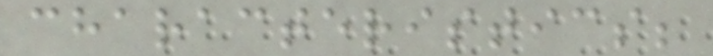characteristics;
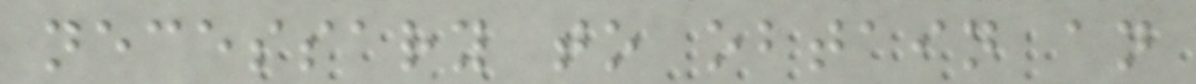necessary to obtain an
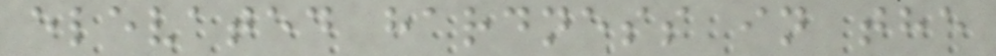elevated hardness in the
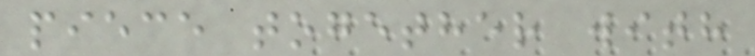piece together with
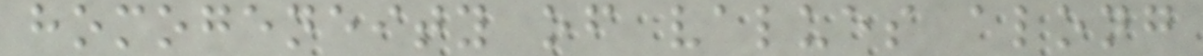homogeneity of values along
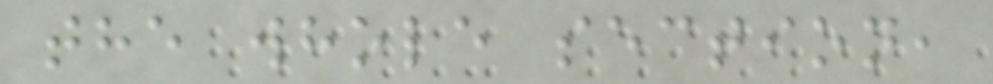the whole section,
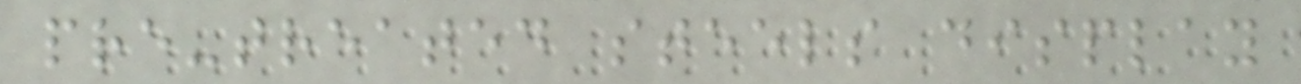pre-treated steels display
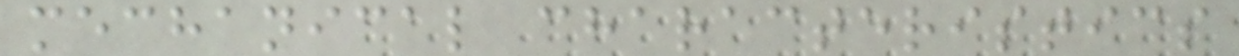mechanical characteristics
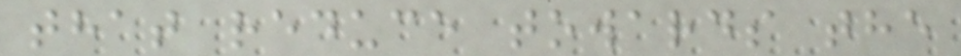that reduce towards the
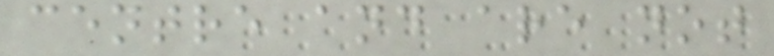centre and are not
